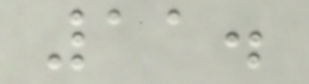11.
